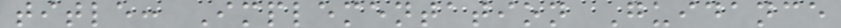title: Implementation Guidance
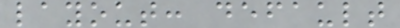layout: default
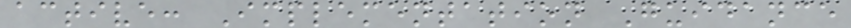active: Implementation Guidance
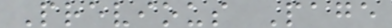Previous Page
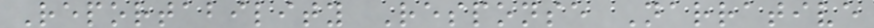Reportability Response Narrative
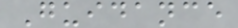Guidance
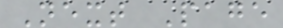Next Page
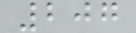207
